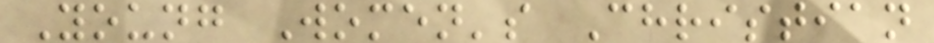Young Women's Christian
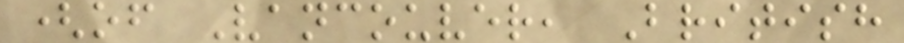(of Vancouver, British
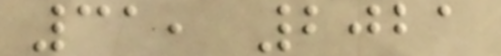31, 2021
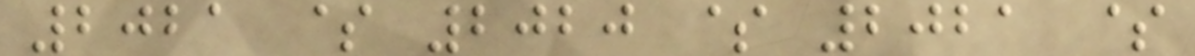2021 $ 2020 $ 2021 $
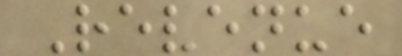Revenue
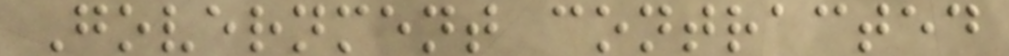Government contracted
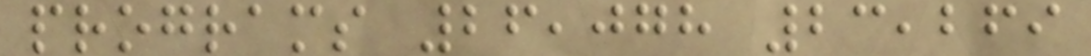programs 26,078 23,269
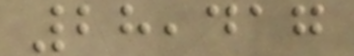28,417
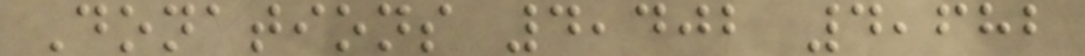Donations 4,402 4,682
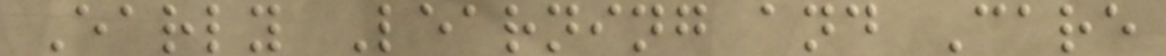Early Learning and Care
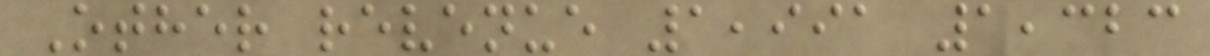Other revenue 1,991 1,323
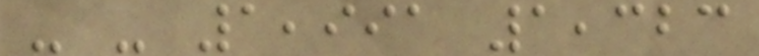- - 1,991 1,323
